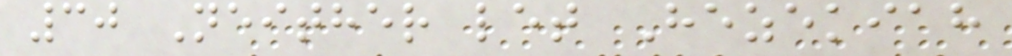30 Neither let Hezekiah
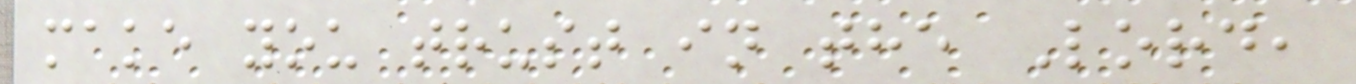make you trust in the Lord,
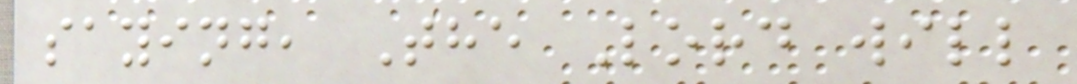saying, The Lord will
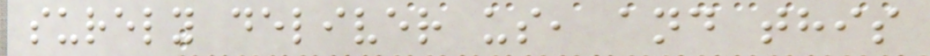surely deliver us, and this
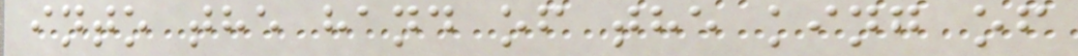into the hand of the king of
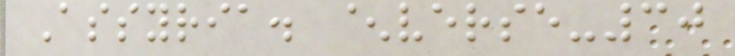Assyria. ^verse-30
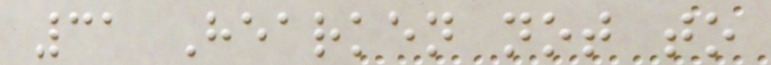31 Hearken not to
